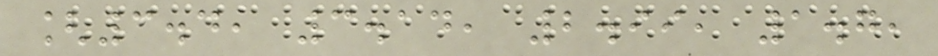[3.4, 3.14, 2.99, 1.7,
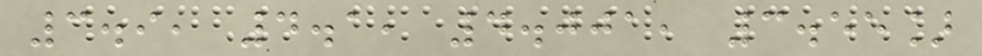3.9, 4.1, 4.001, 3.55]
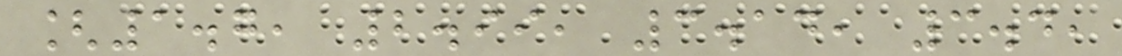[1.7, 2.99, 3.14, 3.4,
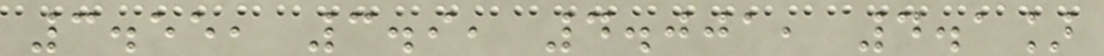3.55, 3.9, 4.001, 4.1]
